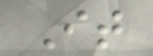It
